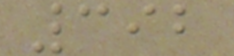392
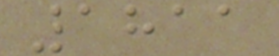1811
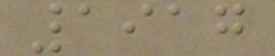1917
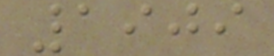1909
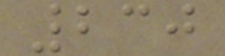230
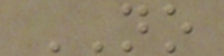NO
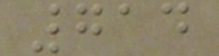714
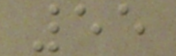55
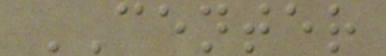CENTER
